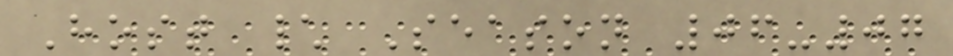Host \ Season 06-07
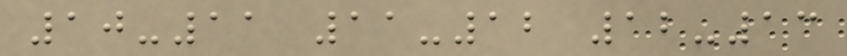10-11 11-12 12-13
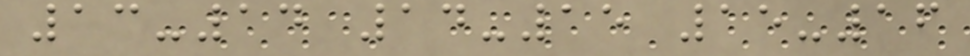13-14 14-15 15-16
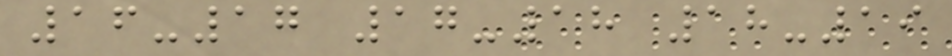16-17 17-18 18-19
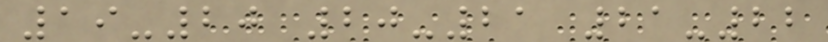19-20 20-21 21-22
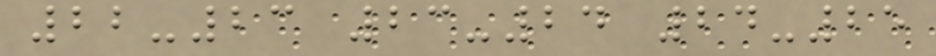22-23 23-24 24-25
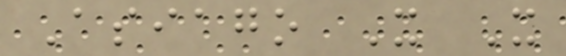Asiago X X
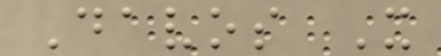Davos X
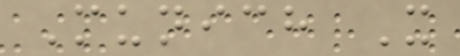Munich X
